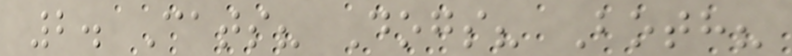2. Cats? Dogs? Both?
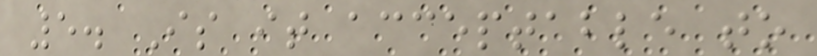5. Is it acceptable to
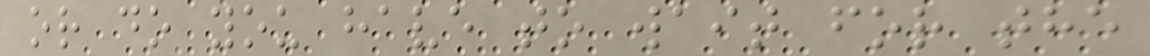or do you have to wait for the
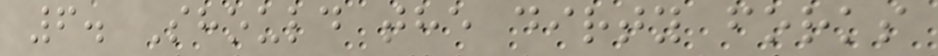6. Should the dirty forks
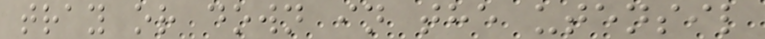tray or down in the utensil
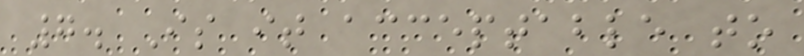7. Is it acceptable to
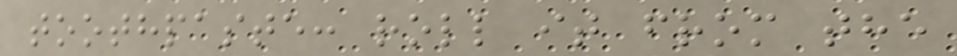toothpaste: roll it from the
